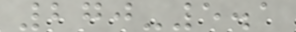270-5.1
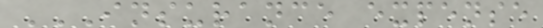INSURANCE EXPENSE
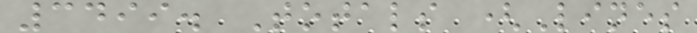3499. Totals (Lines
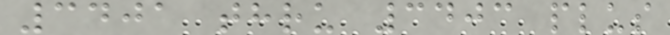3401 thru 3403 plus
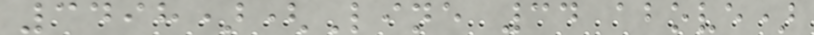3498)(Line 34 above)
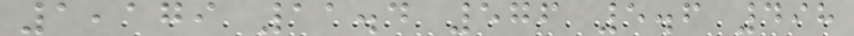1,179 11.4 576 5.6 498
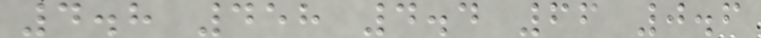4.8 458 4.4 66 0.6
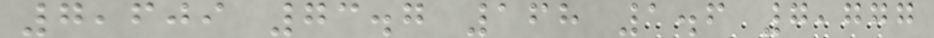7,609 73.7 168 1.6 7,777
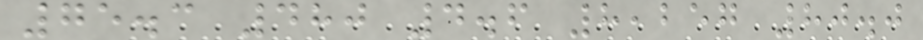75.3 480 4.6 8,257 80.0
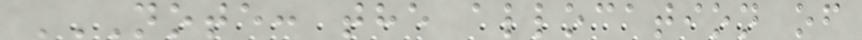NOTE: THE ALLOCATION OF
